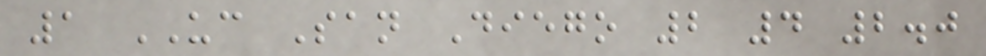1 UC San Diego 2 4 2.0
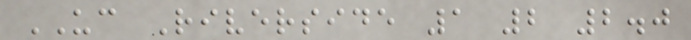UC Riverside 1 2 2.0
